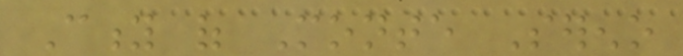City of Monte Sereno
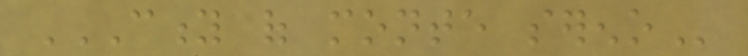CITY OF MONTE SERENO
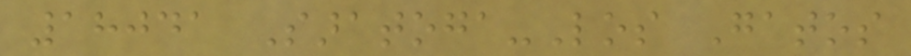18041 Saratoga-Los Gatos
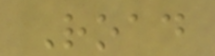Road
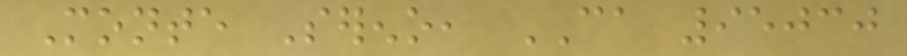Monte Sereno, CA 95030
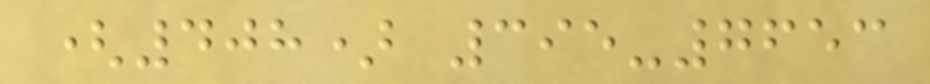(408) 395-7653
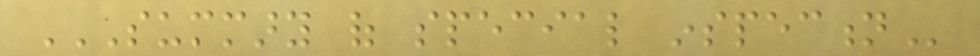SUMMARY OF SPECIAL INSPECTION
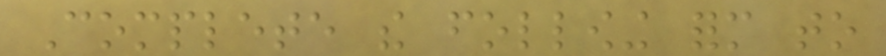Complete the following form to
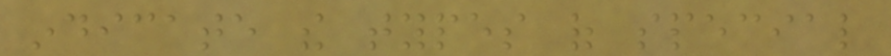indicate the types of special
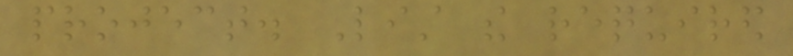project. List the required
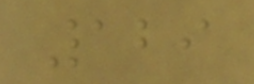129
